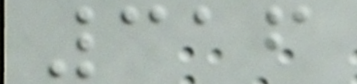316
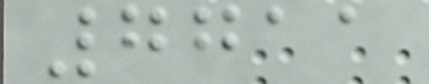7711
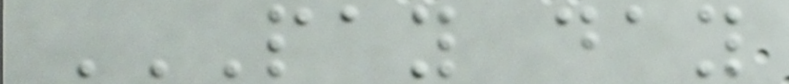PAY DAY
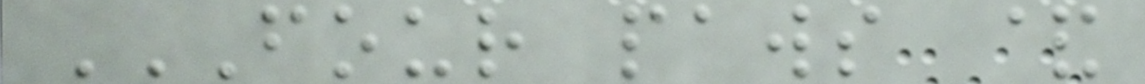FOUR PAWS &
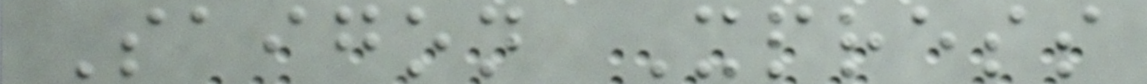Saigon Xpress
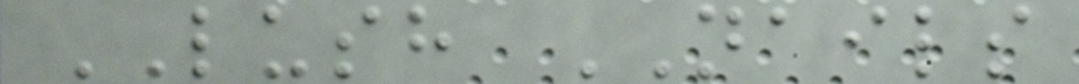LUSH NAILS
